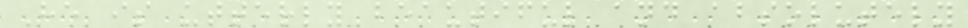He is utterly beautiful and absolutely
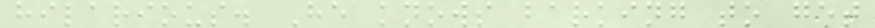hilarious. He knows barking to get
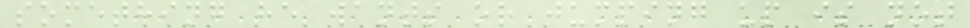something he wants or jumping up is not
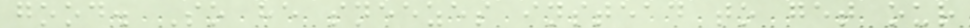good. So he sneezes instead to get our
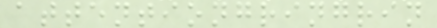attentiongringrin
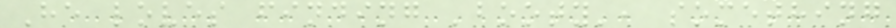He loves finding 'booty', something
